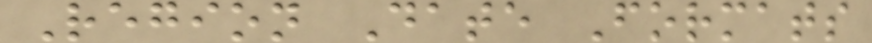Region Date Formats
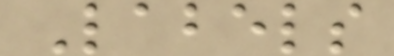Labels
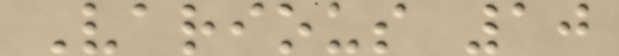Various 10
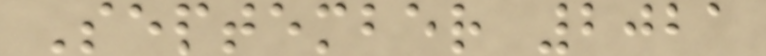September 2021
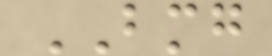BMG
